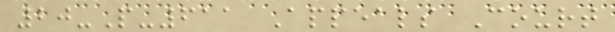20-P-611 Appeals Court
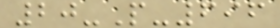20-P-696
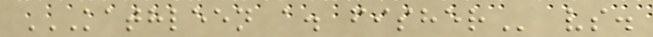KATHLEEN A. FISHER vs.
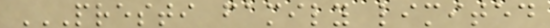PRESTI FAMILY LIMITED
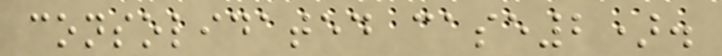consolidated case2).
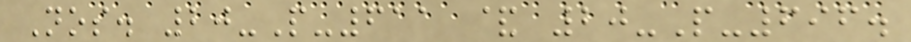Nos. 20-P-611 & 20-P-696.
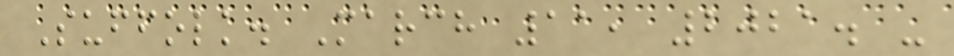Suffolk. March 11, 2021. -
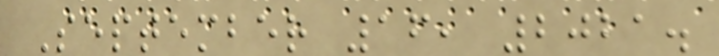September 16, 2021.
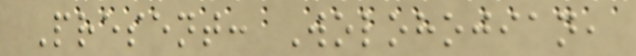Present: Wolohojian,
